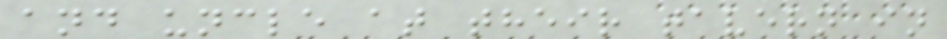and uncle at their tavern in
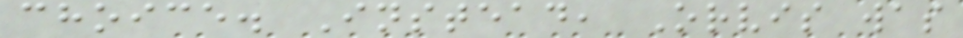choice. Instead, Orvis was
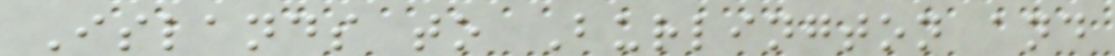Islands to Burlington and
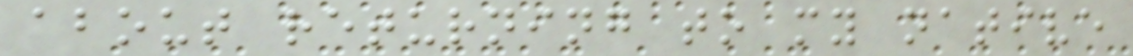about returning to my native
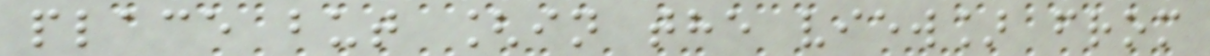place but [in the view] from
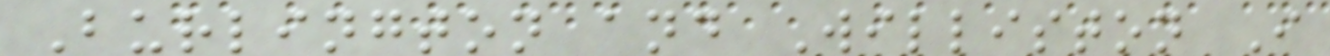Burlington and Williston I
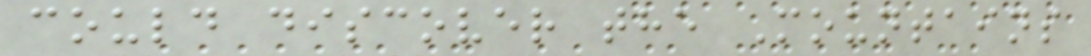could discover the Mountains
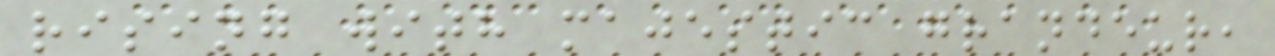rising with majestic grandeur,
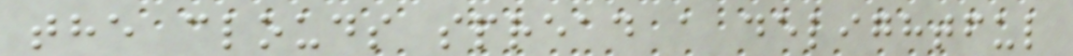the clouds spread a delightful
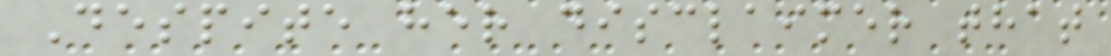Despite her disclaimer that
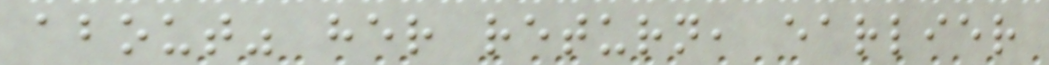about" her return, earlier
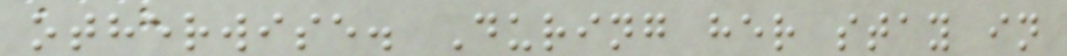otherwise. During her stay in
